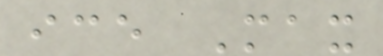ice Max
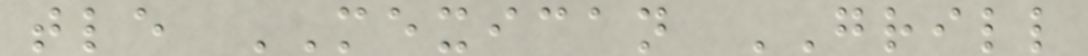tle MEXICAN GRILL
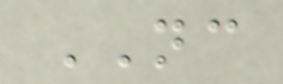NC
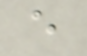e
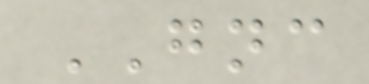GNC
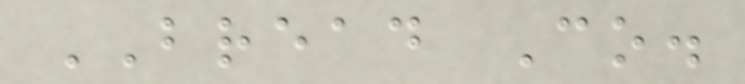BREAD Co.
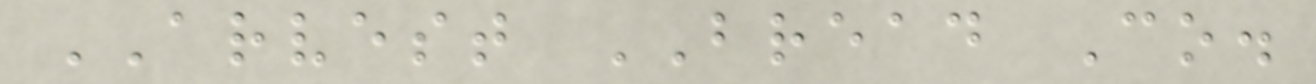ARVEST BREAD Co.
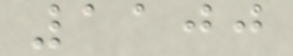1100
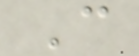C
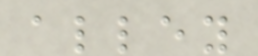alley
